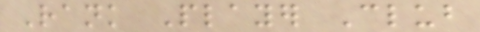Rank Player Club
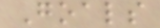Goals
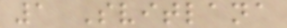1 Svitlana
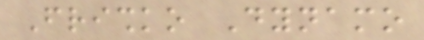Frishko Dynamo
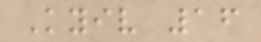Kyiv 16
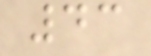43
